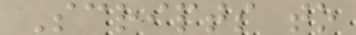Scripts to
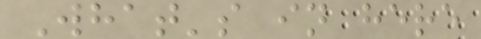What's in here
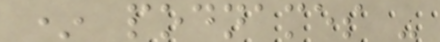* podnames -
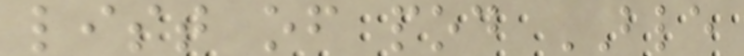list of pod BLE
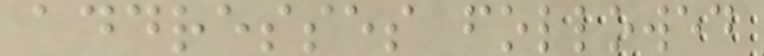addresses followed
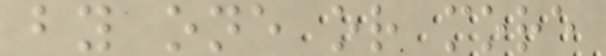by one or more
